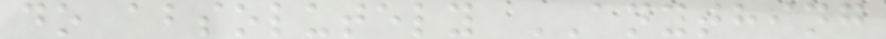do absolutely ANYTHING
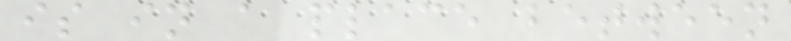is in a place between
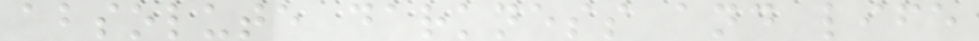absolute darkness and life
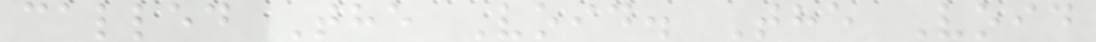called The Void. The Void
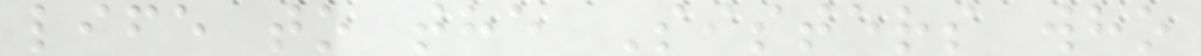life to the Sisters who
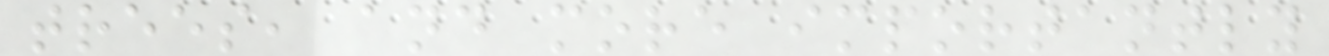trees, and more importantly
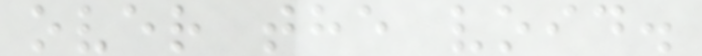over the void.
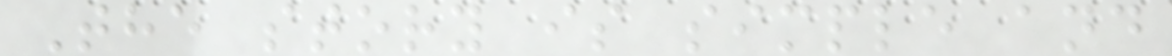The story is simple and
